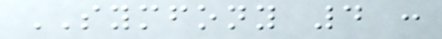SYMFONY 4 :
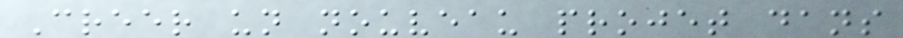Creer un nouveau projet dans
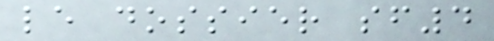le dossier sf4
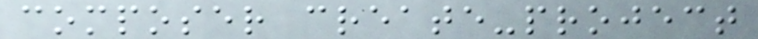composer create-project
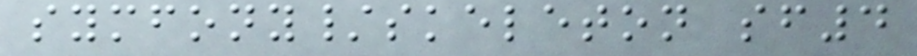symfony/skeleton sf4
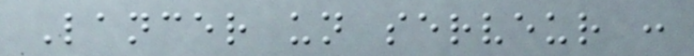Lancer un serveur :
